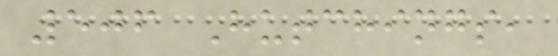506 Hutchings,
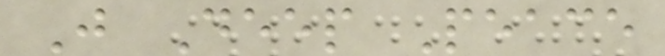J Deep Peace
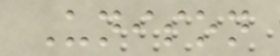Unison
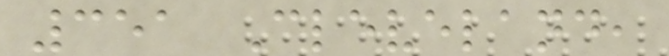351 Cleveland,
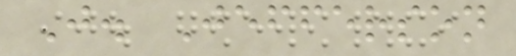J. Jefferson
